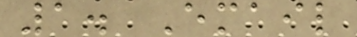1. Email
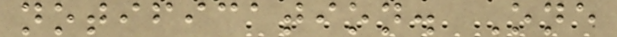notification. One
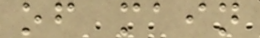of main
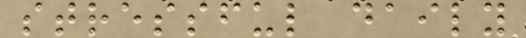stressful daily
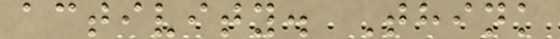activity. Think
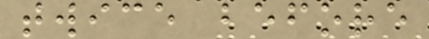twice before
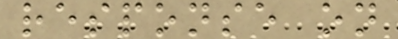response on
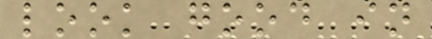look good in
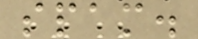spam.
